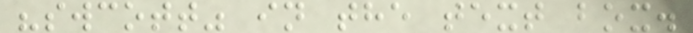"swcott" in the text box.
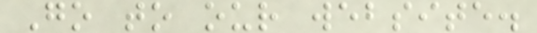Go to our website.
